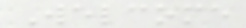Welcome
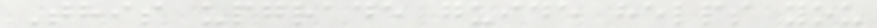This upgrade guide helps you
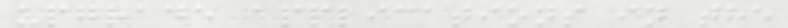upgrade applications in the
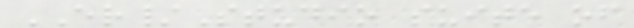ER/Studio suite of
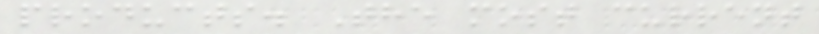products. The most current
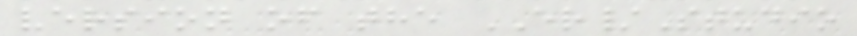version of the ER/Studio
